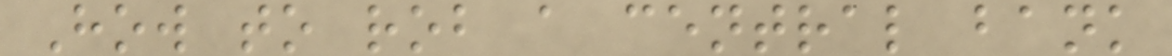How to rob a central bank
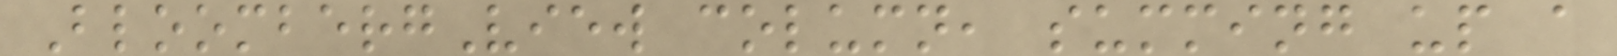BloombergView column, summing up a
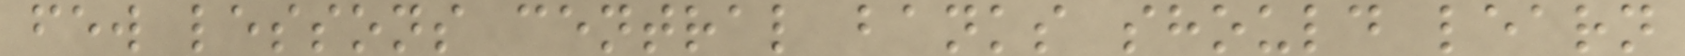few lessons central banks should learn
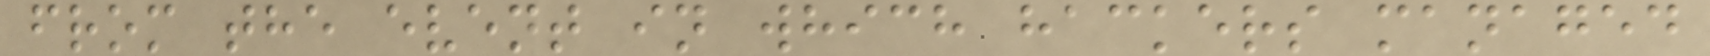from the event in which hackers managed
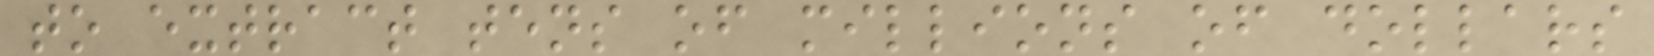to extract tens of millions of dollars
